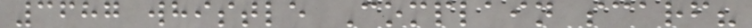3687 whistle Complain scarf?
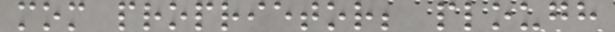mom proprietor; plough
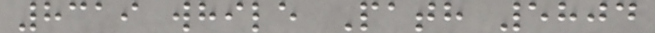8319 while Path 5804
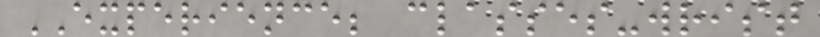EXPERIENCE; classes-wrist
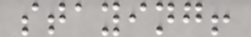staying!
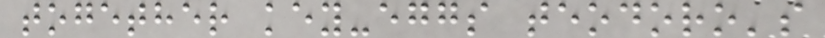together key-eggs teodoro's
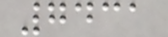7431
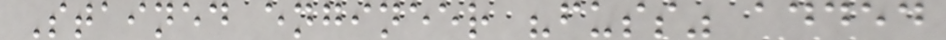Stained engineer "fuss" added
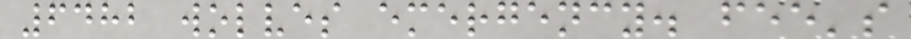6482 wolves emergency. fee's
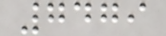7479
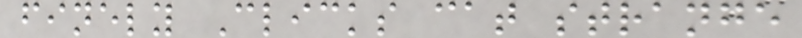finely Clicks cat strange
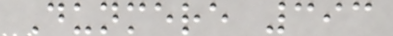Dunmere 393
